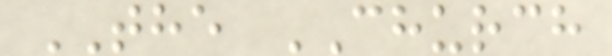THE CHURCH
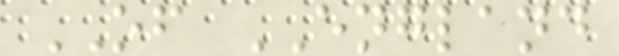OF ENGLAND
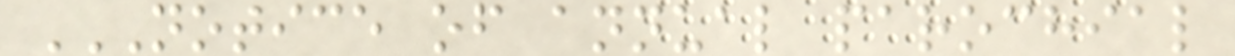NOTICE OF ANNUAL PAROCHIAL
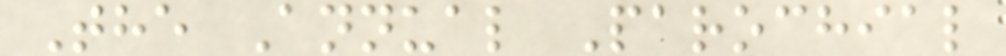The Annual Parochial
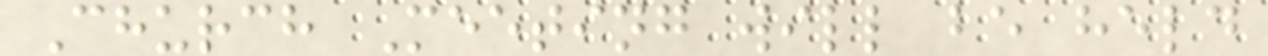Church Meeting will be held
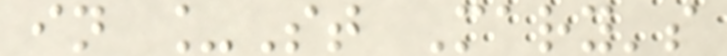in _St Mary's
